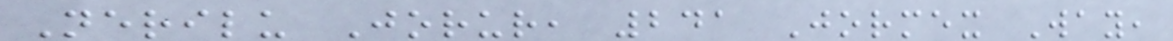Nerilu Jorur, 241 Jormex Way,
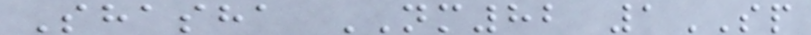Shasha NM82 1SP
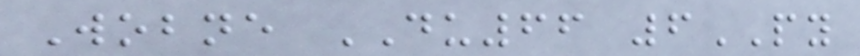Wobne DU66 6PY
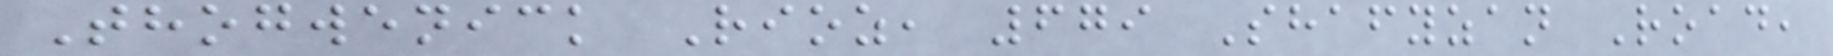Thogwenick Rioz, 679 Shafyzan Road,
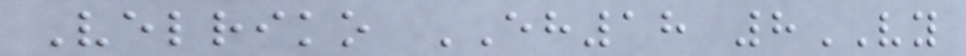Velriko EH18 8VY
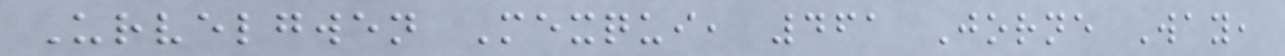Urvelgwen Mexqui, 461 Jorne Way,
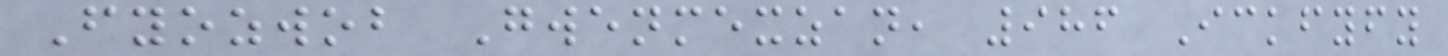Fyozwob Gwenmexzan, 986 Ickfyfy
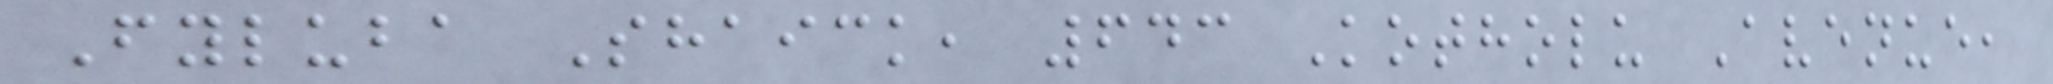Fyluba Shaick, 643 Kotholu Avenue,
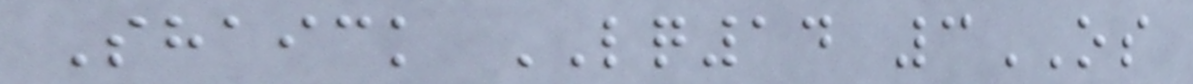Shaick LQ14 3OS
